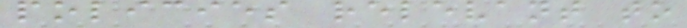policies relevant to
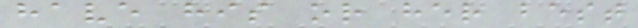have his or her best
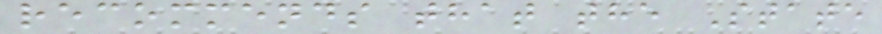recommends that the State
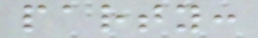party:
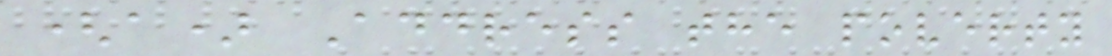(a) Address the poverty
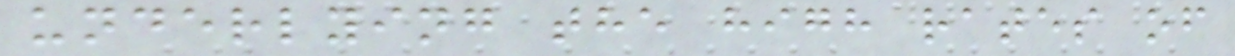underlying the high rates of
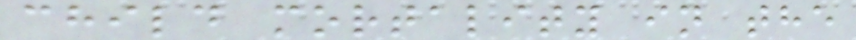child mortality in the
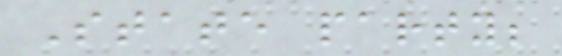State party;
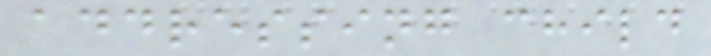addressing child
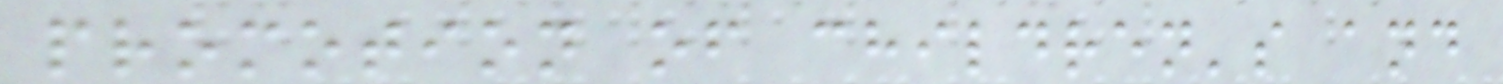promotion of children's and
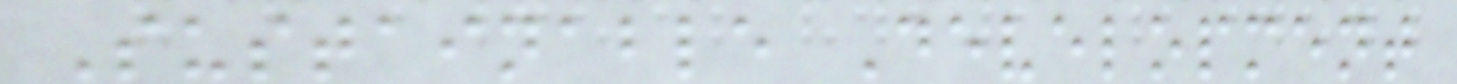Sustainable Development
